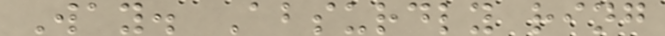Way. Absurdly ring
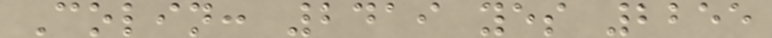Colin: 2419 yes 2255
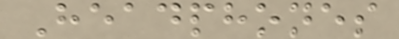Headphones
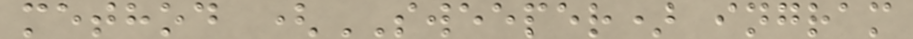method (SWEEPER) ingram
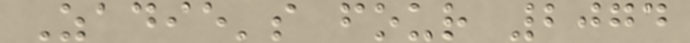Zadie's four 2074
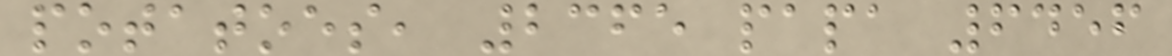potatoes, 2365 papa 6456
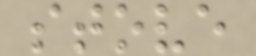stove
